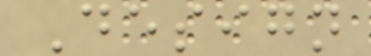Design
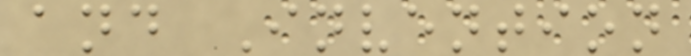and Invention
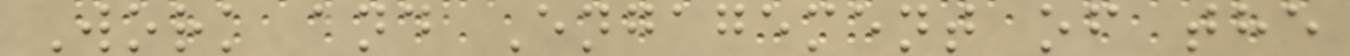Work and Engagement of the
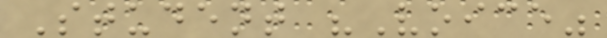Student "Voice"
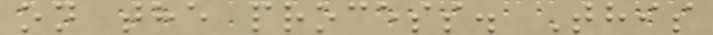on the process. This
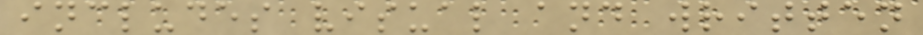includes visual and written
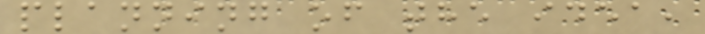planning of the idea,
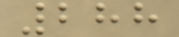288
